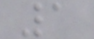1
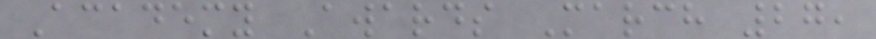Academy Awards March 27,
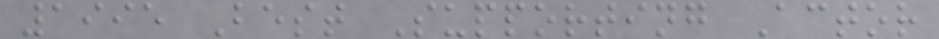1995 Best Supporting Actor
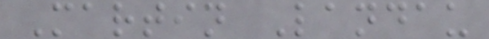Martin Landau
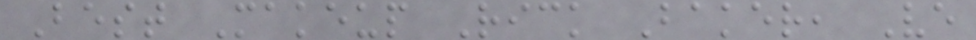Best Makeup Rick Baker, Ve
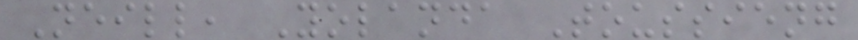Neill, Yolanda Toussieng
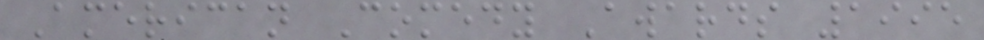American Comedy Awards 1995
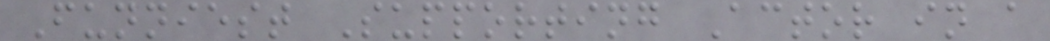Funniest Supporting Actor in a
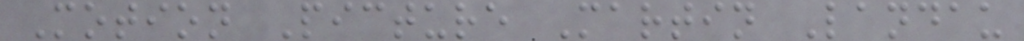Motion Picture Martin Landau
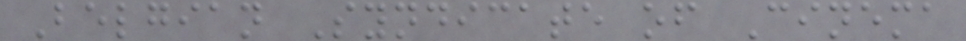Belgian Syndicate of Cinema
